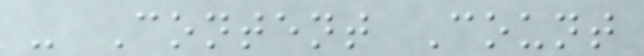- Content Count
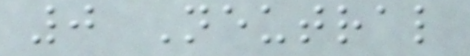0 Neutral
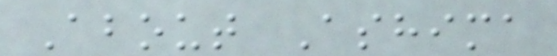About Ashima
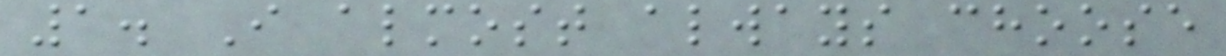1. I almost always choose
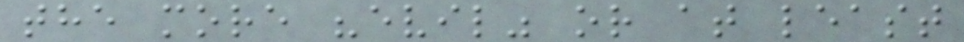the more "evil" or at least
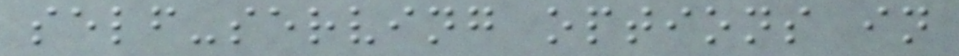self-serving options in
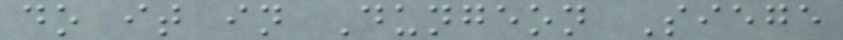do it in Dungeon Siege
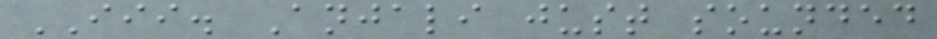III. Anjali just sounded
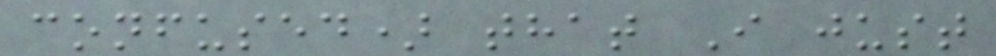confused) that I just
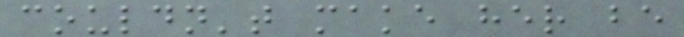couldn't make her be
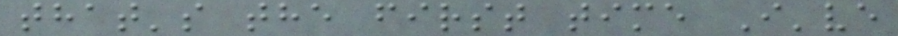that's the first time I've
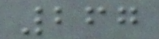267
